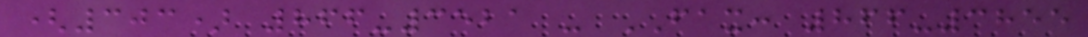(303) 866-3521 - FAX: 866-3855
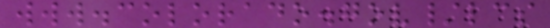www.colorado.gov/lcs
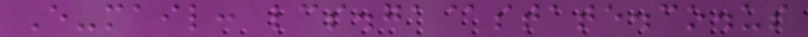E-mail: lcs.ga@state.co.us
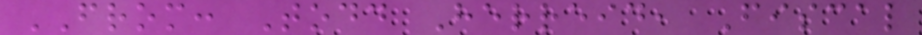FROM: Todd Herreid, Fiscal
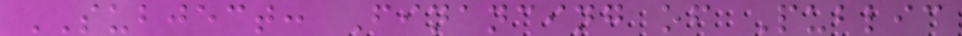SUBJECT: Financing of Public
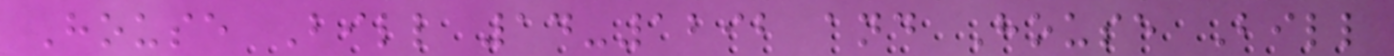House Bill 14-1292 and House Bill
